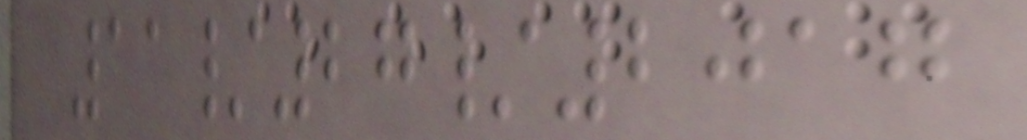11/27/2017
